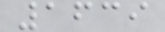1639
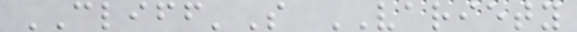CLIFF'S VARIETY
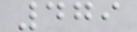479
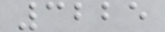3225
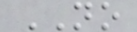NO
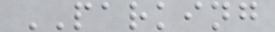PARKING
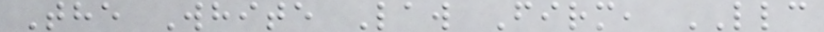The White Law Firm, LLC
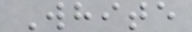White
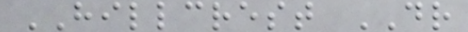HILLCREST DR
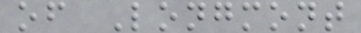of Longmont
